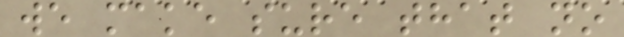we make sure that no
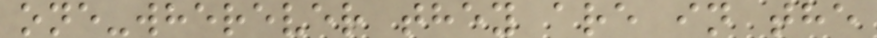one-wherever they are in the
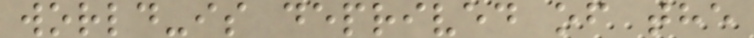world-is deprived of the
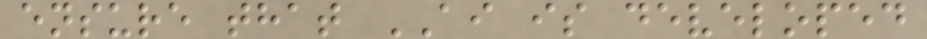ensure that AI is developed
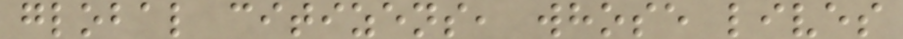global citizens, whose lives
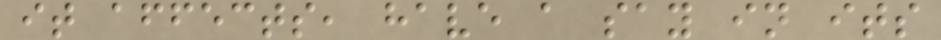it affects, have a say in its
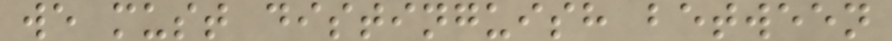we must distinguish between
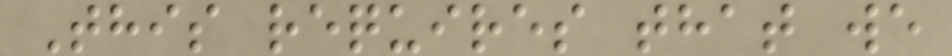This requires that we
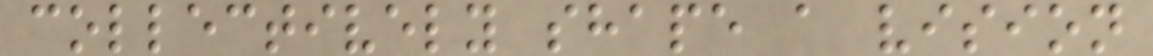collectively shape a vision
